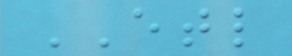ETL
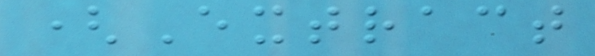(Extract
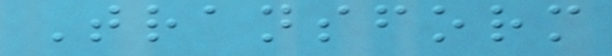Transform
